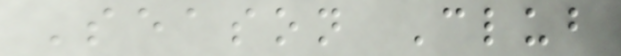Season Club
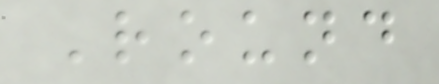Round
